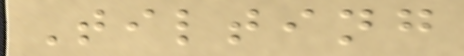Tilting
